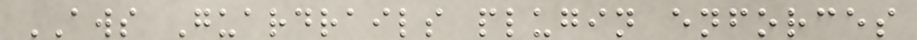AWS Guardrails plugin enforces
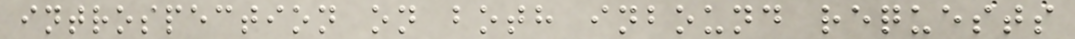introspection on both inbound requests
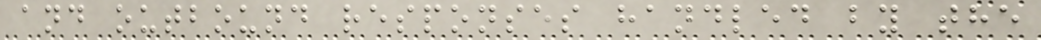and outbound responses handled by the
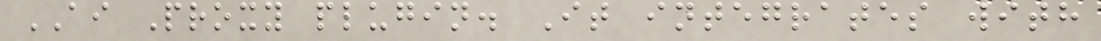AI Proxy plugin. It integrates with
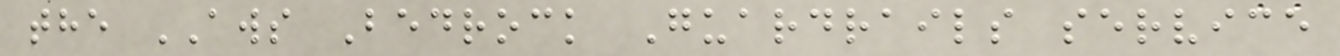the AWS Bedrock Guardrails service
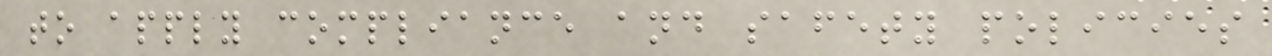to apply compliance and safety policies
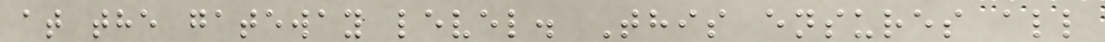at the gateway level. This ensures all
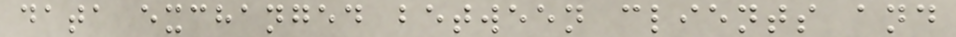data exchanged between clients and
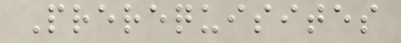Prerequisites
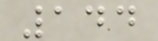144
